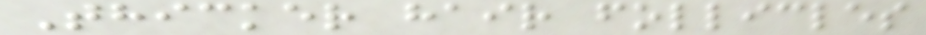Thicker hair follicles
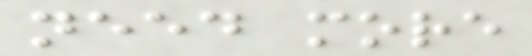need more
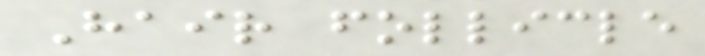Hair follicle
